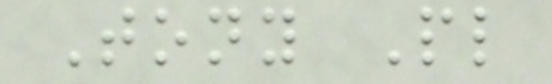Tony Pl
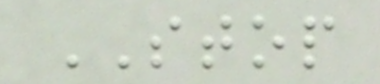STOP
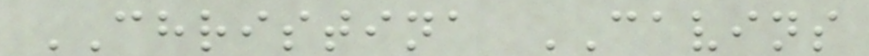CHRISTINA CAVINS
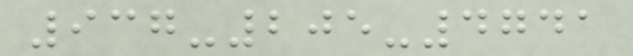937-205-4741
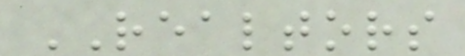REALTORS
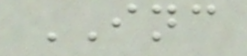INC
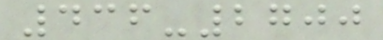436-2700
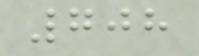708
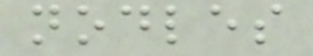nodles
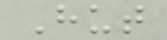Hut
